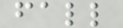fall
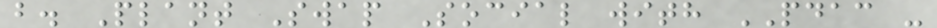b. Plant Swap Social with PDAC -
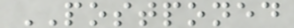POSTPONED
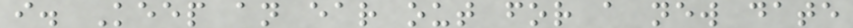i. Keep an ear out for a new date
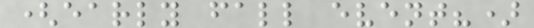(early fall event?)
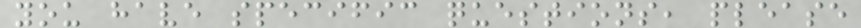you have specific questions, please
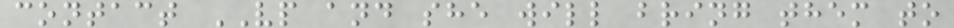contact VP and she will bring them to
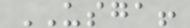USGA!
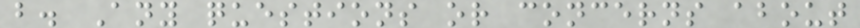b. Any questions or concerns about
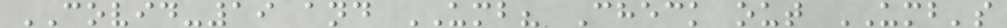COVID-19 and UMB? Check out UMB's
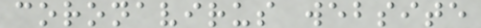coronavirus website
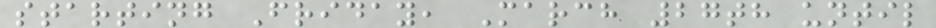starting Friday, March 27th until
